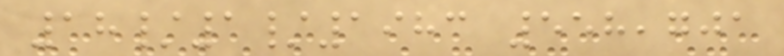18/1/1983 558,701
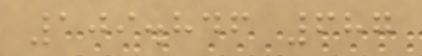109.846 687
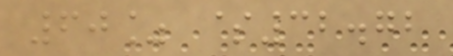60% $32.72
